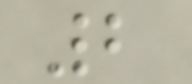2
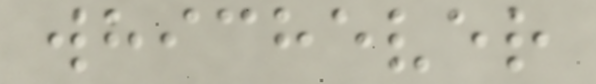whichever
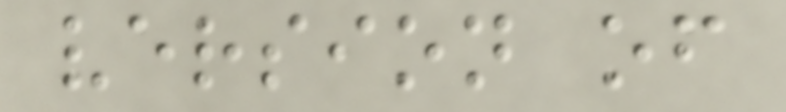version of
